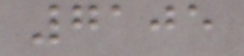7105
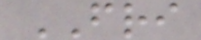FRI
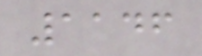1146
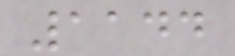1144
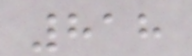818
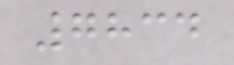7834
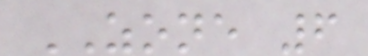ZONE 6
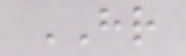HR
